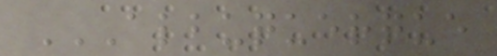ALBUQUERQUE
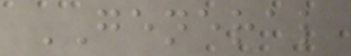GENERAL
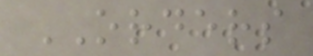ORDERS
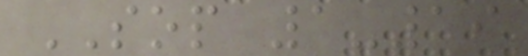SOP 1-19
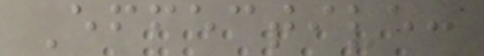Effective:
